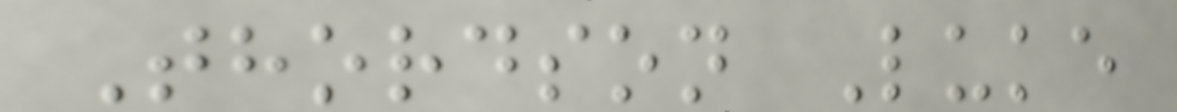Thordson Luke
